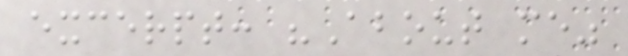excerpt: "About me"
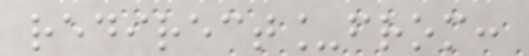redirect_from:
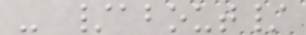- /about/
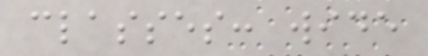classes: wide
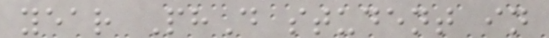year PhD student in
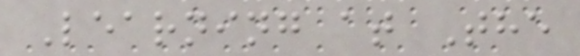Learning at The
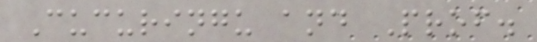Cucuringu and Prof.
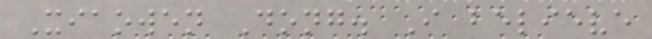Xiaowen Dong. I believe
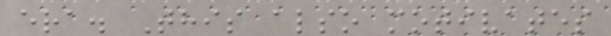era. This also motivates
